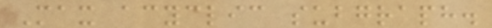Max acyclic subgraph.
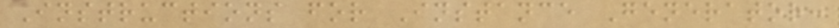Instructions for Instance Generator:
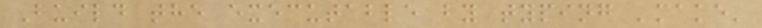Build the executable by typing 'make'
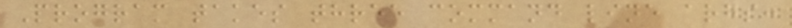Program takes three command line args:
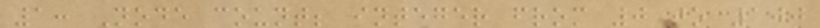1: Node count; integer from 0 to 100
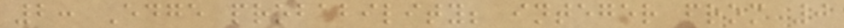2: Edge probability; integer from 0
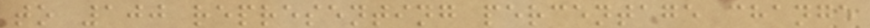to 100 representing percentage change
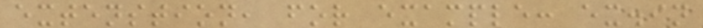extenstion, for example: ex.in
